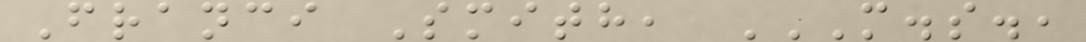Franci Smith, M.S.,
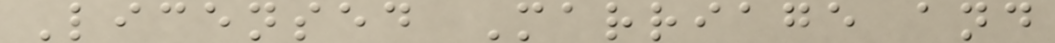Licensed Marriage and
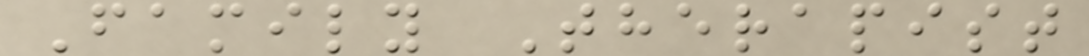Family Therapist
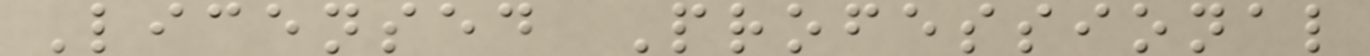Licensed Professional
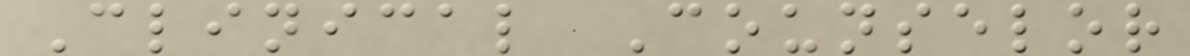Clinical Counselor
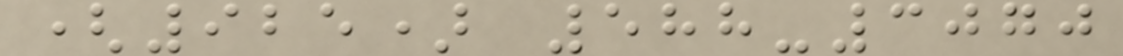(925) 588-3070
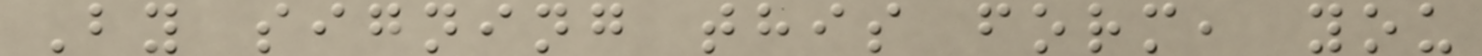By signing this form, you
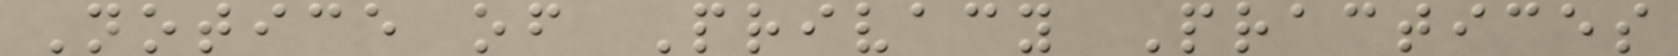Notice of Privacy Practices
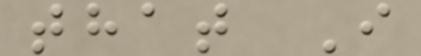that I
